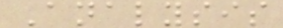Analysis
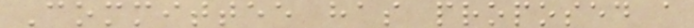Committee has proposed a
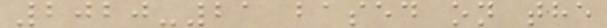2020-21 based on the
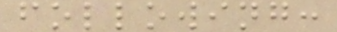following:
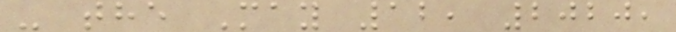- the May 12, 2020,
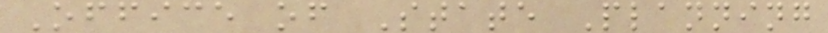Office of State Planning
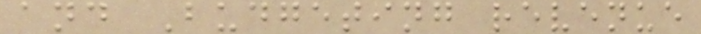and Budgeting revenue
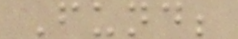Fund;
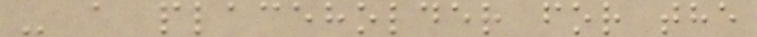- a placeholder for the
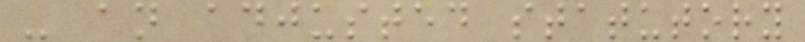- an adjusted statutory
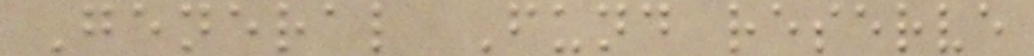General Fund reserve
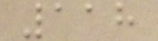118
